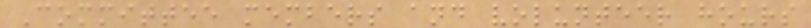Committee members and volunteer hours
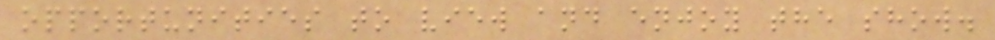opportunities to view and enjoy the show.
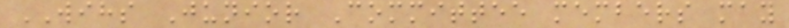WIHS Junior Committee members may
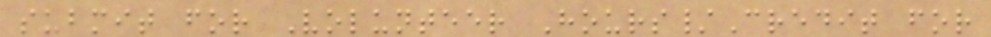submit for Volunteer Hours/Credit for
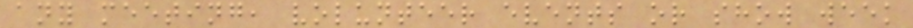any meeting, volunteer events or show week
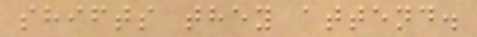shifts they attend.
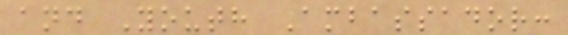and Youth Ambassador:
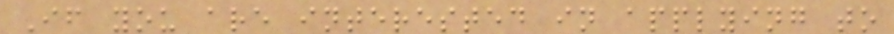If you are interested in applying to
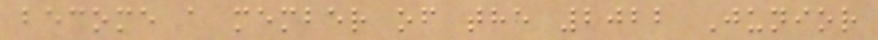become a member of the 2022 Junior
